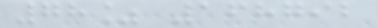78% 168792
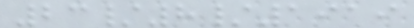23/8/1919
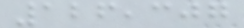126,307
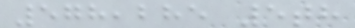578,285 5th
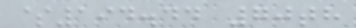$194.44 70th
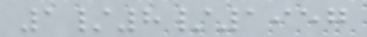1/8/1957
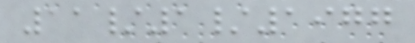11/1/1977
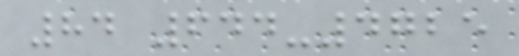84 644-4725
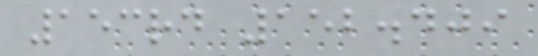153rd 152.409
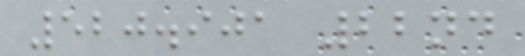520.901 22nd
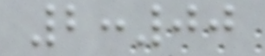2:00
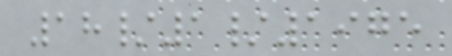18/1/1975
